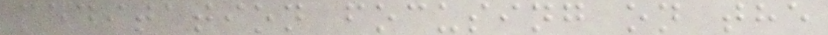meditation focusing on the
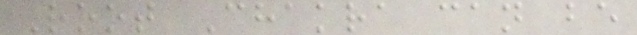Root Chakra can be
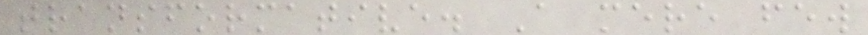transformative. A mere few
